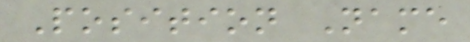Position Name
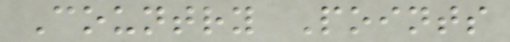Country Points
